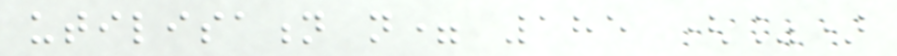utilisation n= 185 (%)
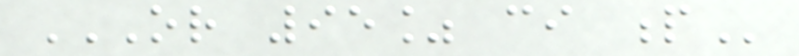OR 95% CI P
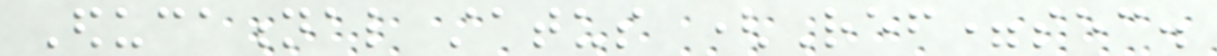Educational status (Ref=sec.
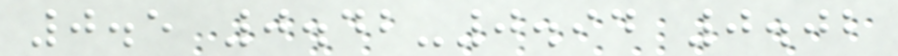0.5 0.42-0.94 0.02
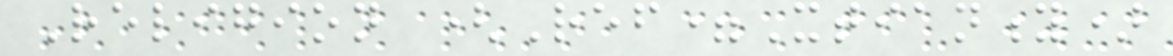Religion (Ref=Xtianity)
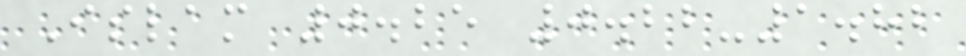Islam 0.25 0.22-1.82
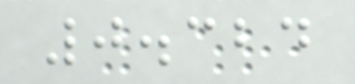0.324
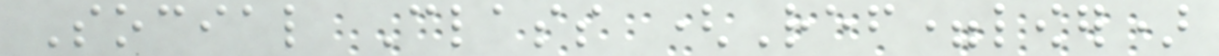Social Class (Ref=lower)
